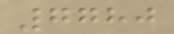7780
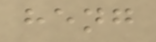heng
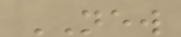NEW
